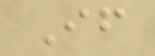If
